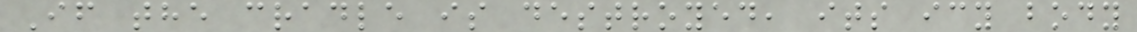If the cradle is destroyed, its icy body
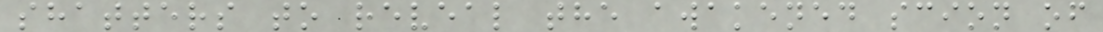shatters to reveal the awakened scion of
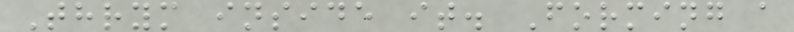Thrym inside it. Forming a
